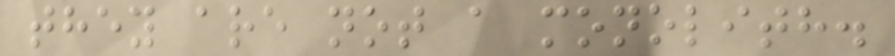they are not a monolith.
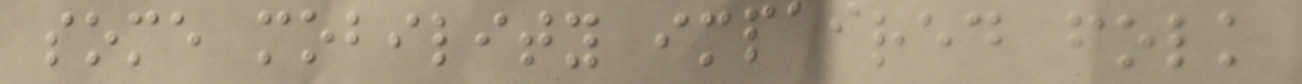some mobility impaired folk
